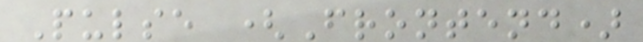Pulse (Frontend)
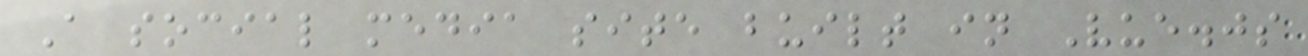A social media site built in Vue.js
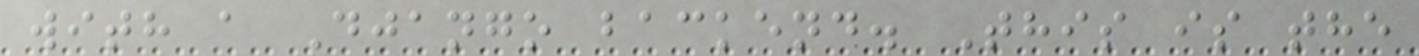with a Django backend. This is the
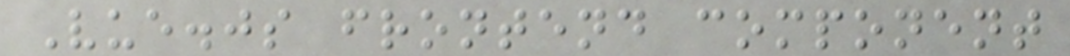Vue.js frontend component
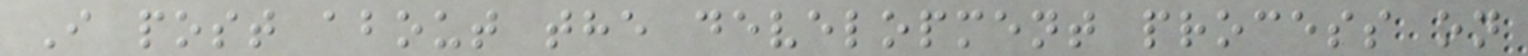I post about the development process on
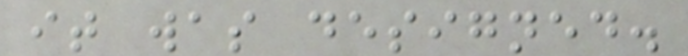it was designed.
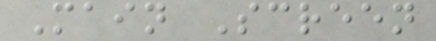Main Screen
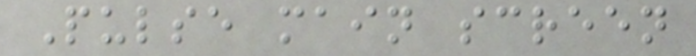Pulse main screen
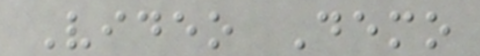Video Demo
